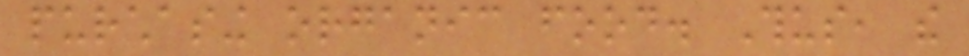purchasing organic food. Thus, the
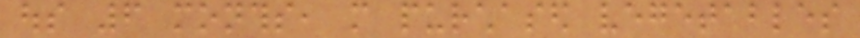ous 6 months, more purchased vegetables
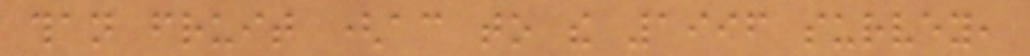than fruit (according to the 1996 survey,
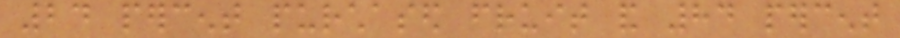24 percent purchased fruit and 84 percent
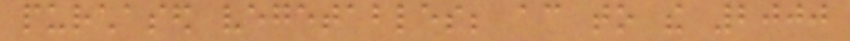purchased vegetables; according to the 2000
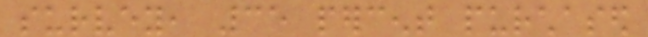survey, 35 percent purchased
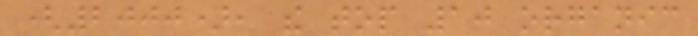(2000), the top 10 organic
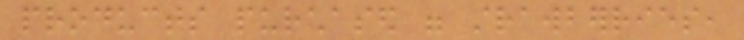products purchased were strawberries,
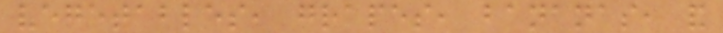vegetables, grapes, bananas, and
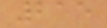215
